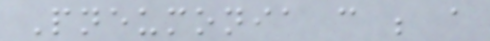Pneumonia can be a
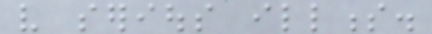very serious illness.
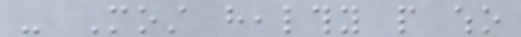- Most healthy people who
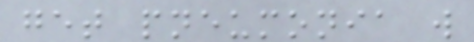get pneumonia will
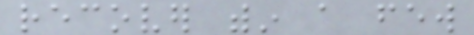recover within a few
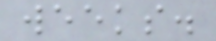weeks.
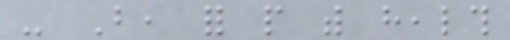- But, for people with health
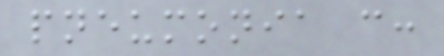pneumonia can:
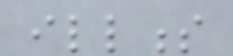illness
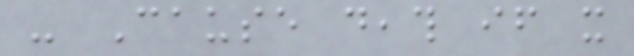- Cause death if it
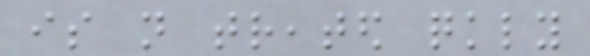is not treated quickly
